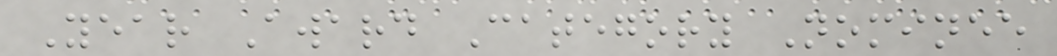Year Award Category Nominee
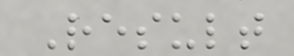Result
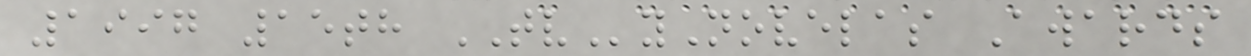1997 15th TVyNovelas Awards
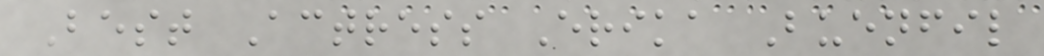Best Actress Erika Buenfil
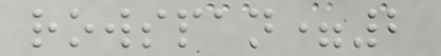rowspan=2
